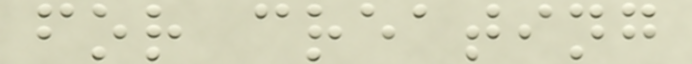for creating
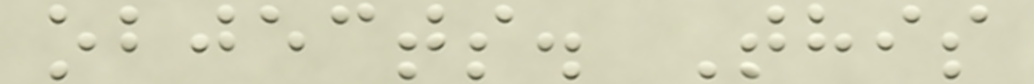objects. This
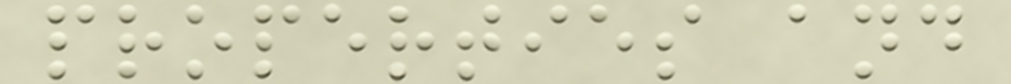properties and
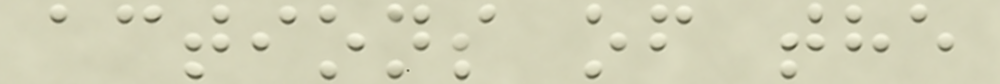actions of the
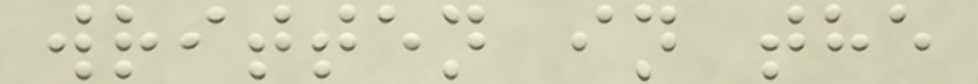written in the
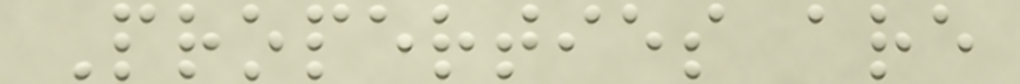Properties are
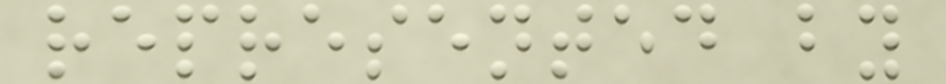represented by
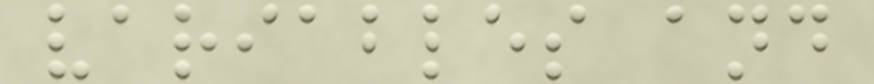variables and
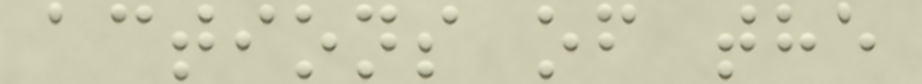actions of the
